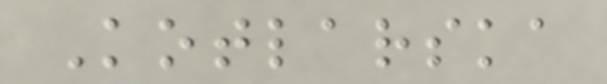Kotlarska
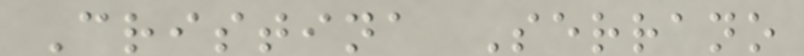Cristina Serrano
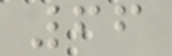66
